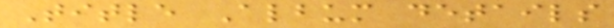Title Album details
